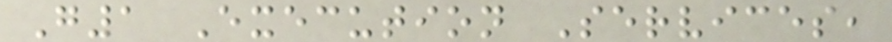G1 Execution Services,
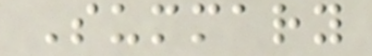Summary
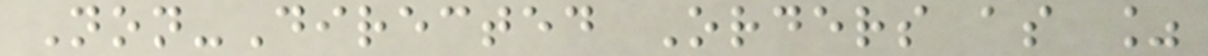Non-Directed Orders as %
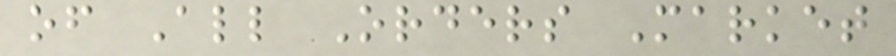of All Orders Market
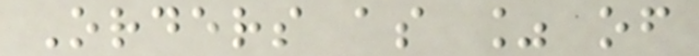Orders as % of
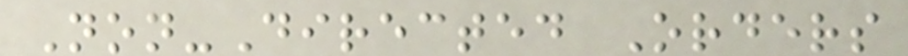Non-Directed Orders
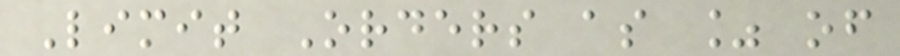Limit Orders as % of
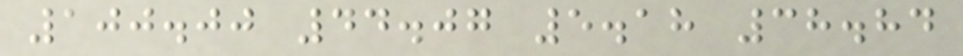100.00 44.07 5.18 38.84
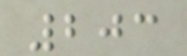203
